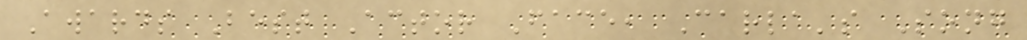Awards Best Actor Face, Carla's Song
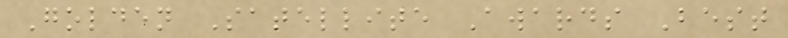Golden Satellite Awards Best
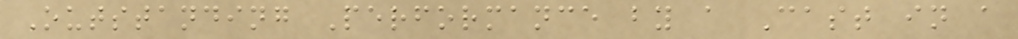Outstanding Performance by a Cast in a
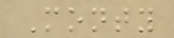Monty
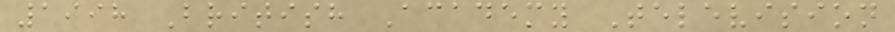1998 British Academy Television
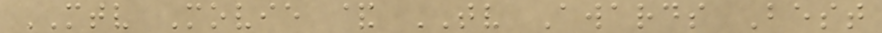MTV Movie & TV Awards Best
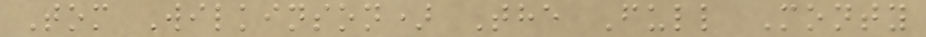Tom Wilkinson) The Full Monty
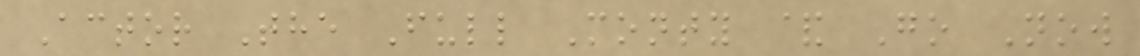Actor The Full Monty & Go Now
